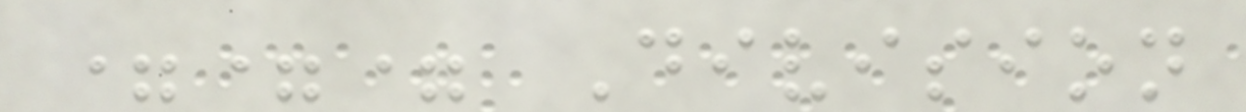=== Division
